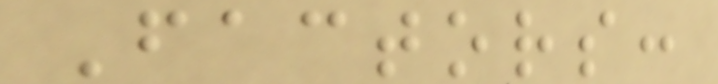Factors:
